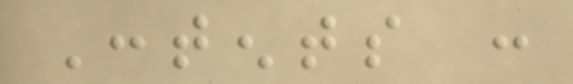Contents :
